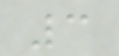3
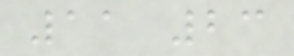11 23
